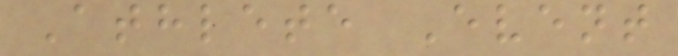Athlete Event
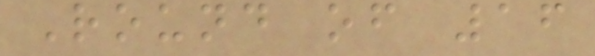Round of 16
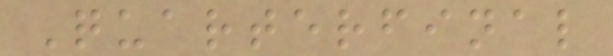Quarterfinal
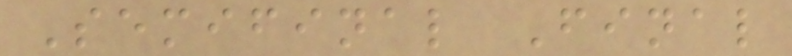Semifinal Final
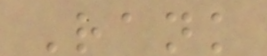Rank
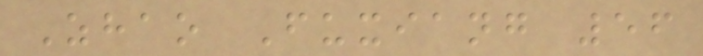Zhao Fuxiang 56
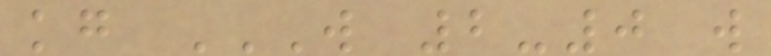kg W 2-0 W
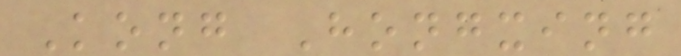Kong Hongxing
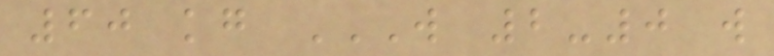60 kg W 2-0 W
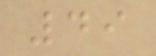49
